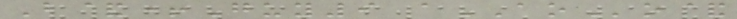B&+Guy9 aAOo&
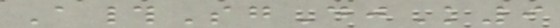A#SgDjK9
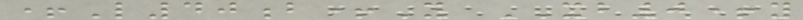+L40b+Y XB0+y
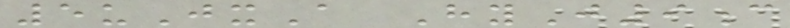5uJxA HyJ9c
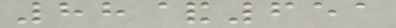88&651
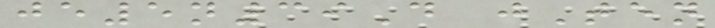je5n39D jTen
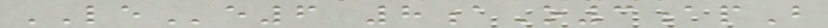LEe6 8aO3apB
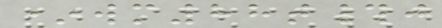*wm88t#j
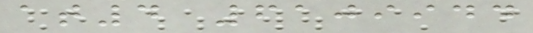at4 6109944
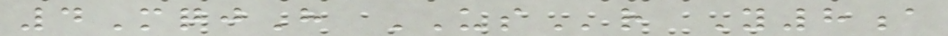4MqjH USr Y8a
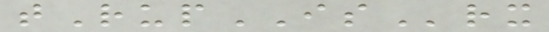tRupISrx
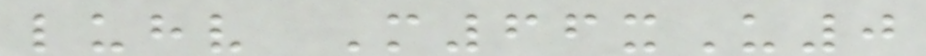luhv M66xU0
